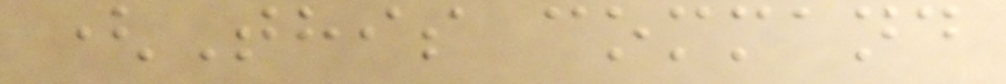(This command
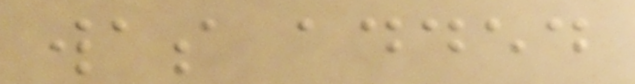was added
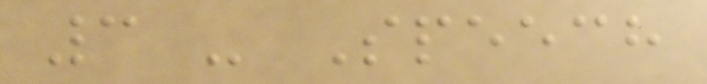3 - Speech
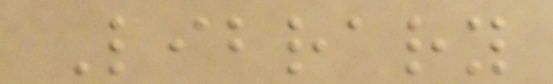Library
